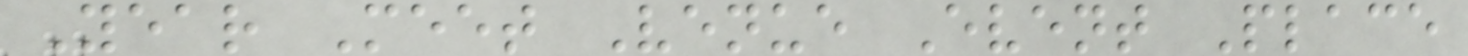Year Meet Venue Event Place
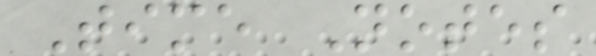Time Notes
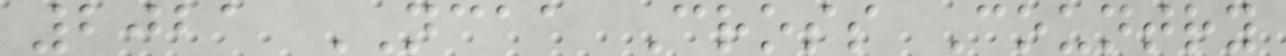2021 NCAA Cross Country
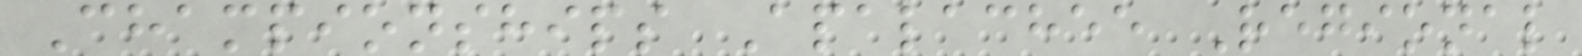Championships Apalachee Regional
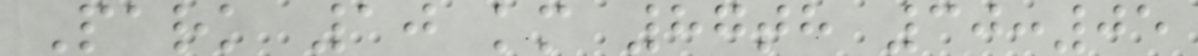Park 10 km 87th 30:05
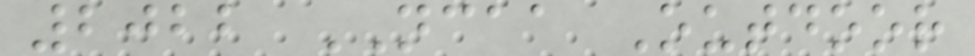2022 NCAA Outdoor
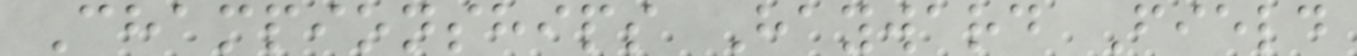Championships Hayward Field
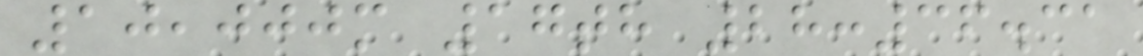10,000m 17th 28:36.31
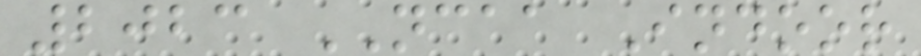2023 NCAA Indoor
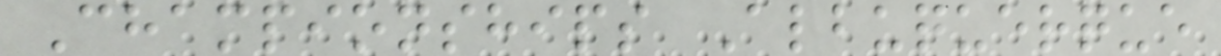Championships Albuquerque
